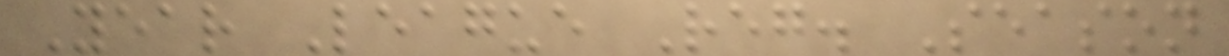Year League Reg. Season
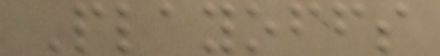Playoffs
